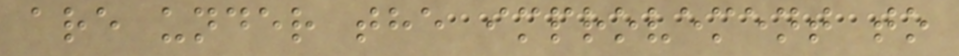are under the improvement to
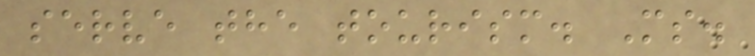serve the tourism. Ms.
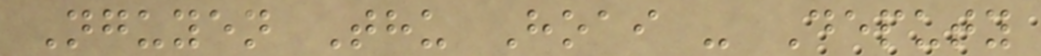Nguyen Thu Hoai - Deputy
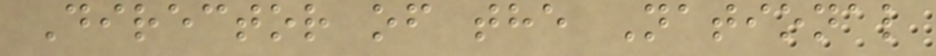Director of the National
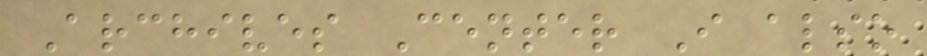Archives Center I also
